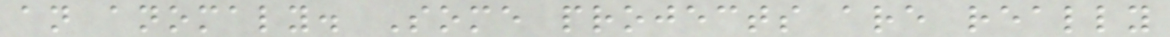an anomaly. Some projects are really
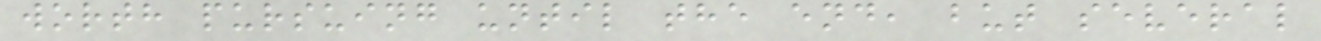worth pursuing until the end, but several
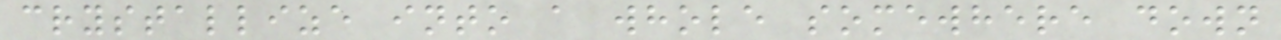crystallize into a whole somewhere down
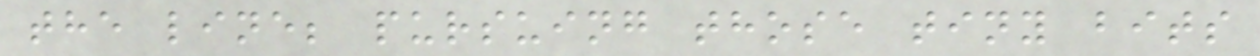the line; pursuing those tiny bits
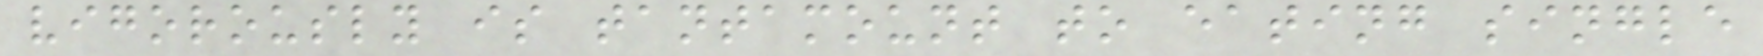vigorously is tantamount to eating single
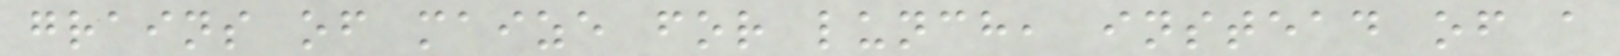grains of maize for lunch, instead of a
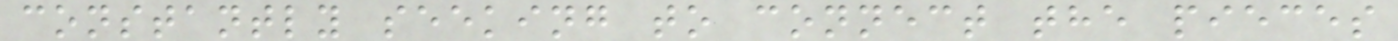constantly seeking to connect the pieces
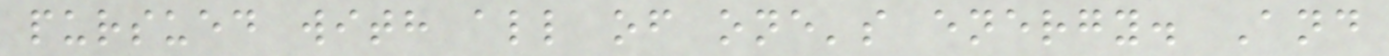pursued with all of one's energy. And
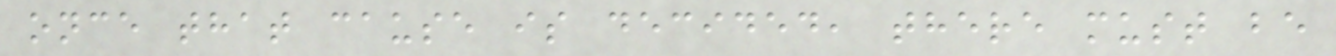once that cause is decided, there must be
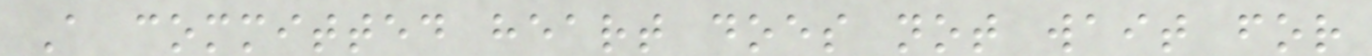A committed heart does not wait for
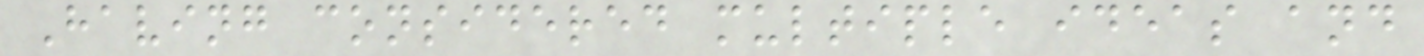Having considered multiple ideas and
